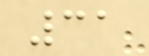31
